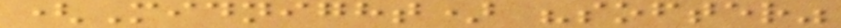(Midnight) "softer"
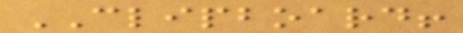CLIPBOARD!
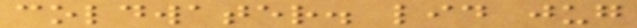coldwater. lid jug
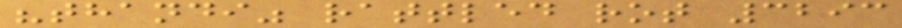"thandi" rattled rot 3293
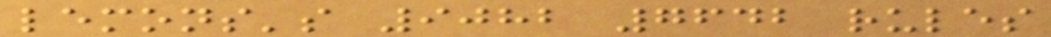lemons's 9082 7642 rules
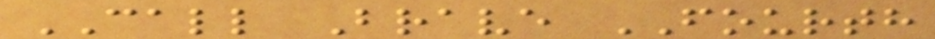CALL Brave FOURTH
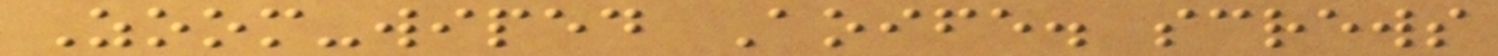Zoom-wiped Aoife. screws
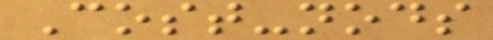Cost-nods
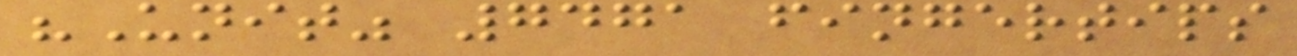"Unit" 7471 fingertips
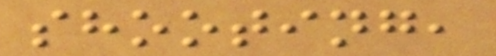shooting,
